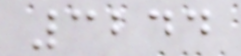3244
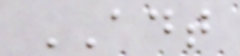ADT
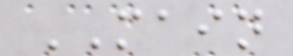MAIN
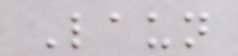Laun
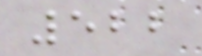522
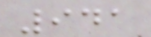941
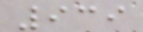939
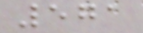571
